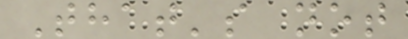That's not
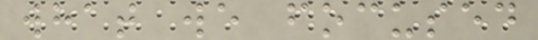what we focused
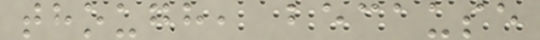though, because
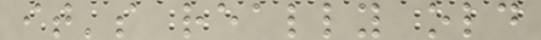it's really old
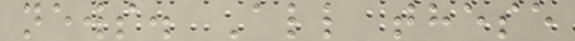news. All these
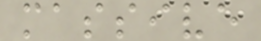massive
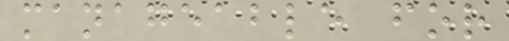manageable for
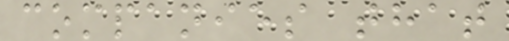companies that
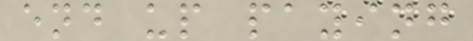end up paying
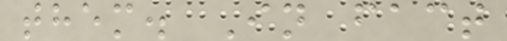them. In fact
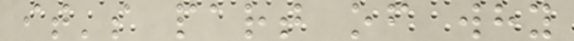it's part of why
